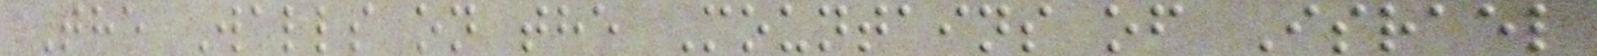The Walls on the Mountains of Israel
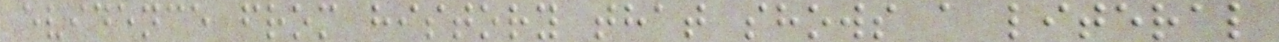evidence from history that shows a literal
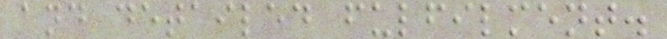and detailed fulfilment.
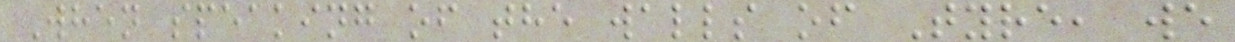When speaking of the walls of Tyre, we
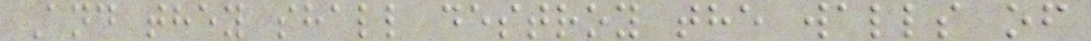And they shall destroy the walls of
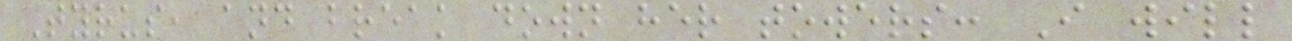Tyrus, and break down her towers: I will
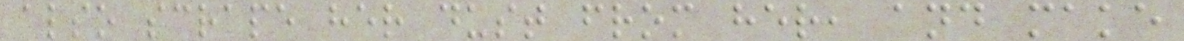also scrape her dust from her, and make
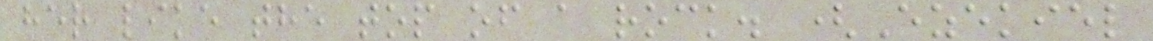her like the top of a rock. (Ezekiel
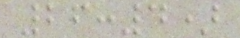26:4)
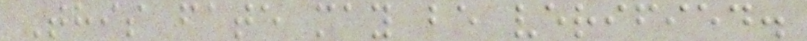This fate may be verified.
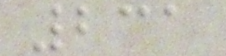231
